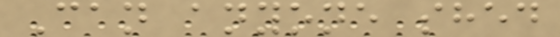Can anyone shed
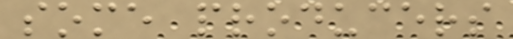some producers
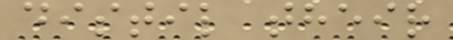distil their
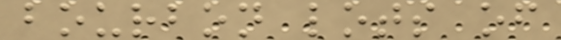bourbon lots of
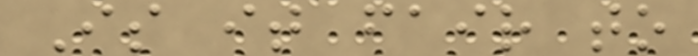Is it fair to
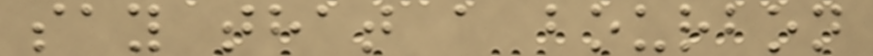say that a bourbon
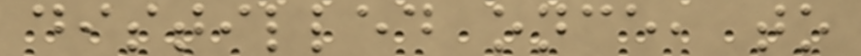distilled once, to
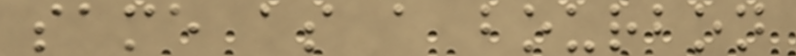same as a bourbon
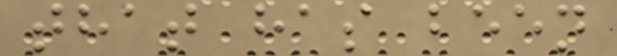that has been
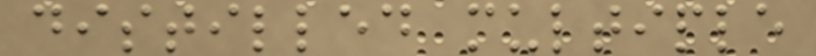distilled multiple
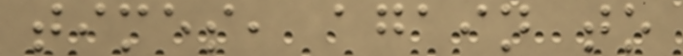times, again to
